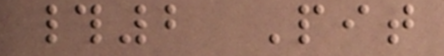#2 Pit
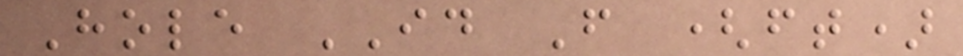Hole ID From (ft)
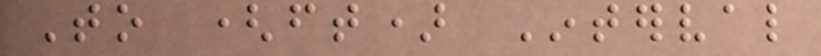To (ft) Interval
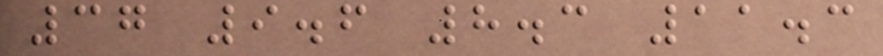37 9.6 8.3 11.3
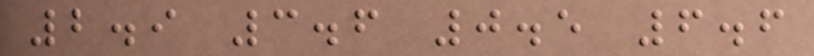2.9 3.6 0.5 6.6
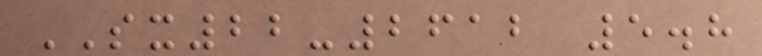SX22-2612 5.8
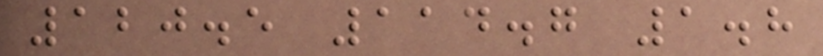120.5 114.7 1.8
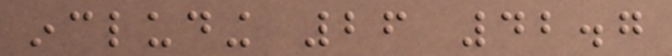including 26 42.7
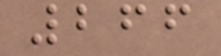266
